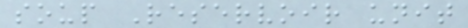soup Reservoir unit
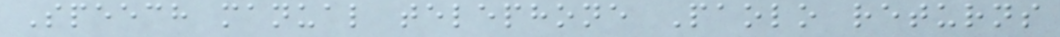Speech manual telephone Paolo returns
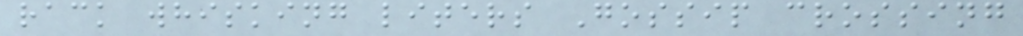rack whisking liters Gossip crossing
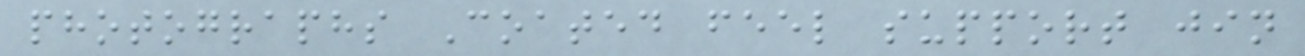photographs Coated feel support jin
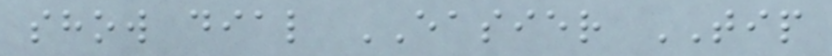show dial EASIER TIP
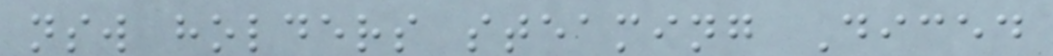nsw holders steaming Diced
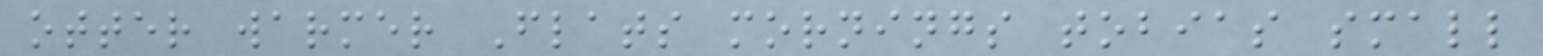otter warmer Flats mornings tobias small
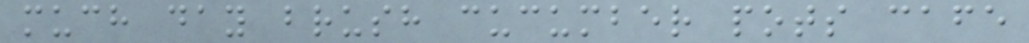much day brush cucumber pots cafe
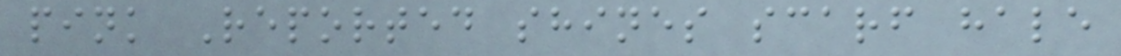pink Reported shines scarf hale
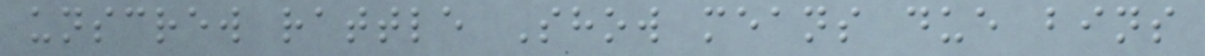unscrew rattle Show means due bins
